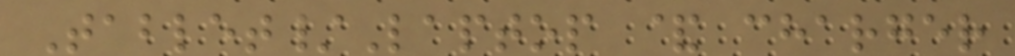Tablet/Laptop & charger
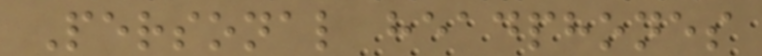Personal headphones
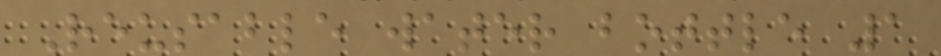Reusable water bottle 1
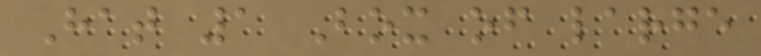Hat 1 Box of large
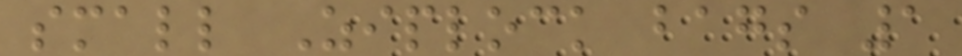small Ziplock bags 1
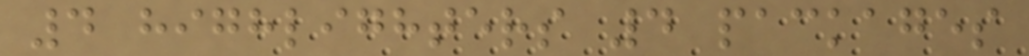4 highlighters 4 packages
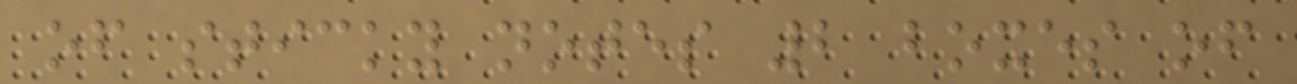of sticky notes 2 boxes of
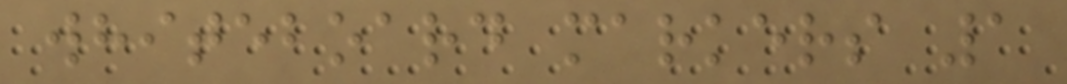whiteboard markers 1
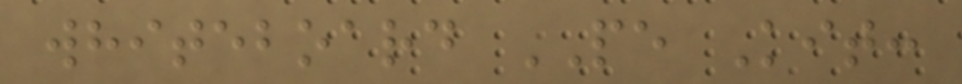whiteboard PE Kit:
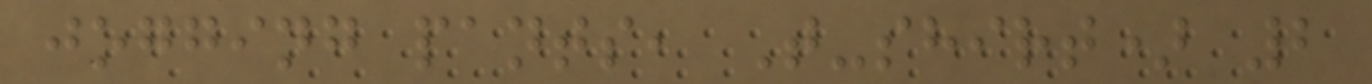jogging pants, T-shirt) 2
